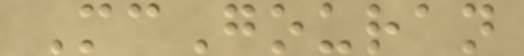McGouran
